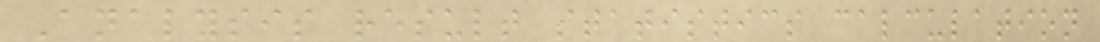Analysis result statistics calculation
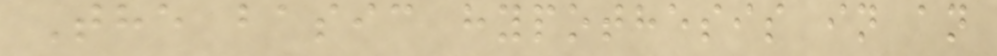The basic hypothesis in an
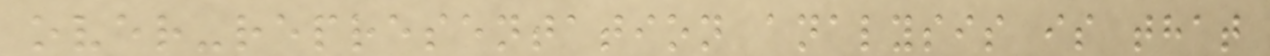over-representation analysis is that
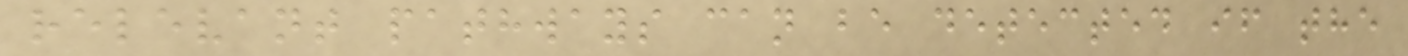relevant pathways can be detected if the
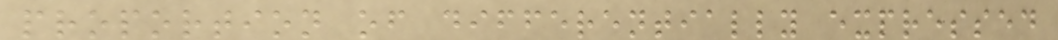proportion of differentially expressed
